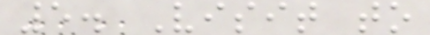5. Visit to
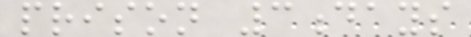prison 3days
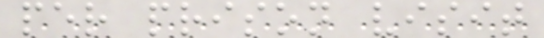per prison visit
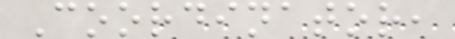Coordinator,
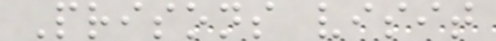Prisons visit
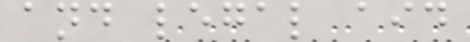and legal aid
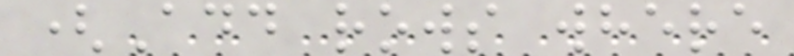(Add rows where
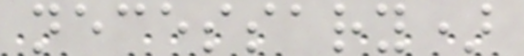necessary)
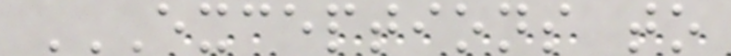EXCEPTIONS TO
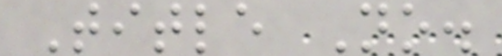Title No.
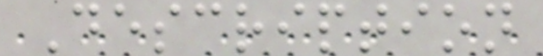Description
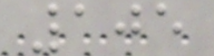105
